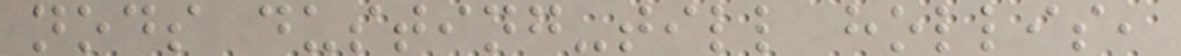nods dusting-till hollis,
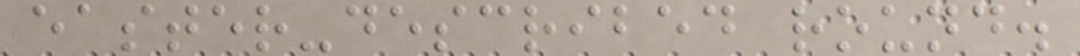easter-described round.
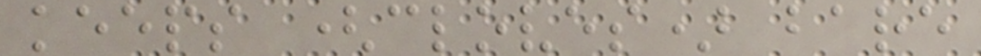keeps (cloves) bare
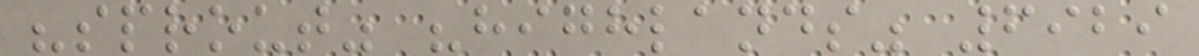"sprout" "highlands" 6929
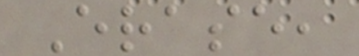Erase,
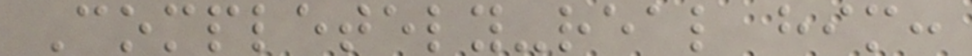Completely-real him:
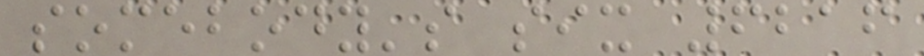somebody's six 6216
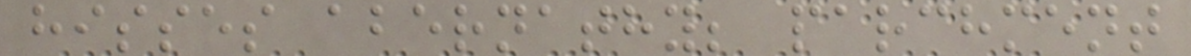hisses abernathy; parchment
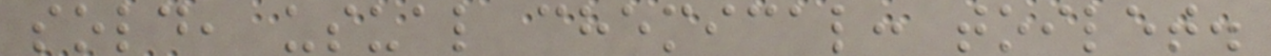sold, usual chemical: toilet.
